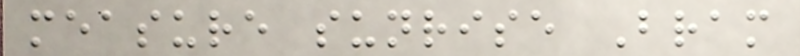measure sunrise Bram
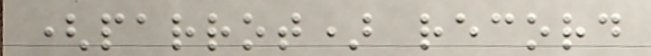(parrot) record
